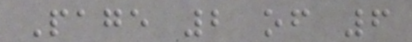Page 2 of 6
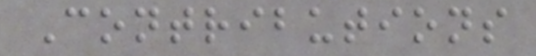Contributions
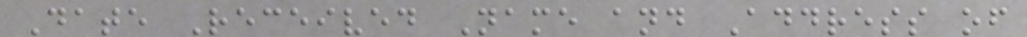Date Received Name and Address of
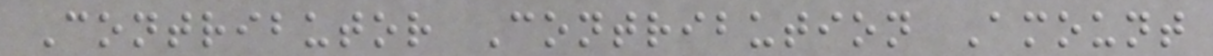Contributor Contribution Amount
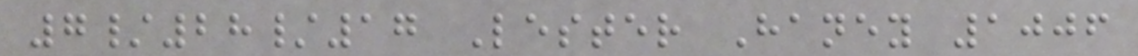7/28/17 Lester Haney 1006
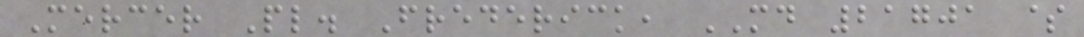Mercer Pl. Frederick, MD 21701 $
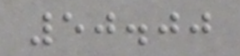50.00
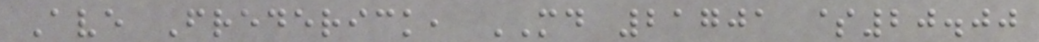Ave Frederick, MD 21701 $20.00
